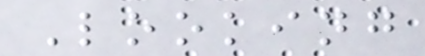Looking
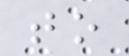to
